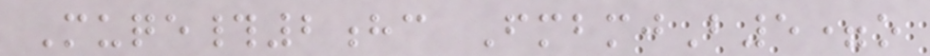Muqe#2hc FmbmjB5=o
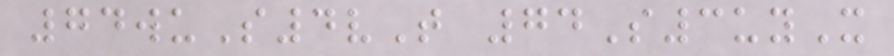74wuS4vT 74S3uyX
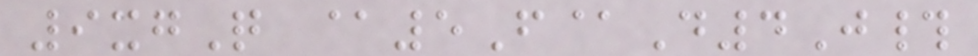9xgQ @5F@D4J#
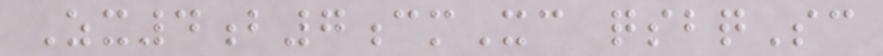Zx4b7cmXc qsbqSc
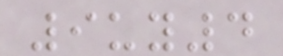9uy4
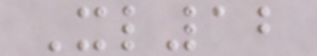Xl12
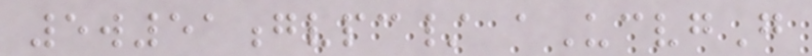5w51gvpc/ aUcvgG
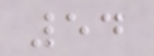54
